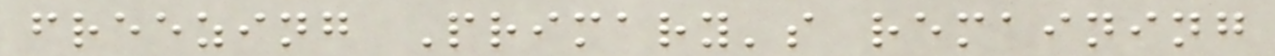freezing Primary's remaining
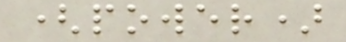(power)
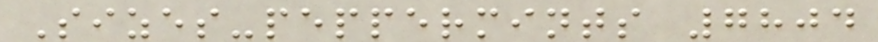Sizes-peppermints 7804
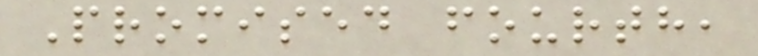Promised fourth,
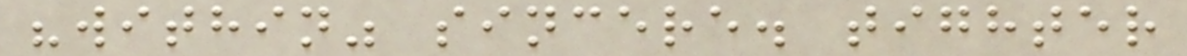"within" sincere. tighter
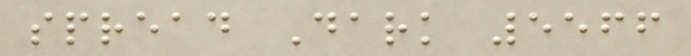spread Dark 5566
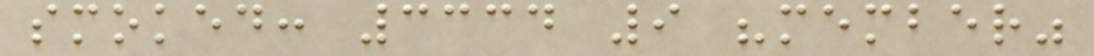smoked: 3334 9 "member"
